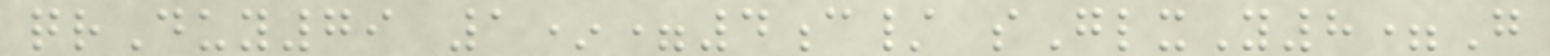qrDuy79 1*=4c/ sGlxY8=G
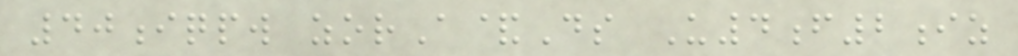40iqpw zorA&Ds U4f2iz
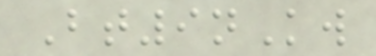Bt9nKw
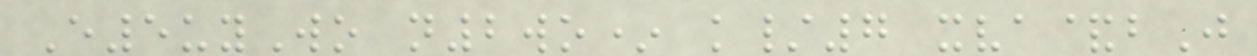E5uyWo n2wo* k/7 xva&bJ
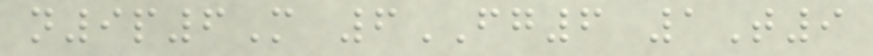n9p6M 6FG6 1T9
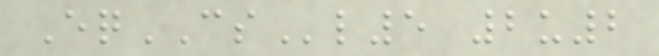EqCSl5 2u2
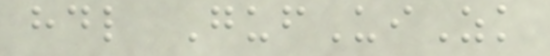hdl GufUiZk
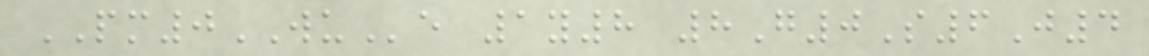PM0WUe 1y8 8G0S6J4
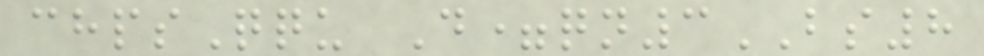chpsQqu D=qn3BS8
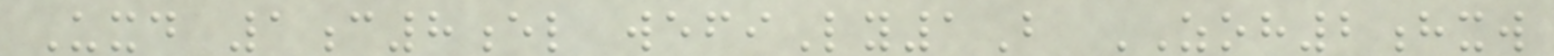Uxd 1c8el wefiLy1B ZOH2hxw
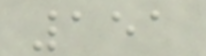151
